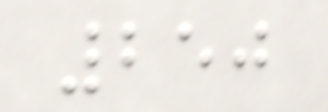250
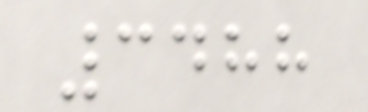3488
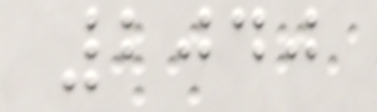2040
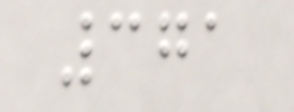371
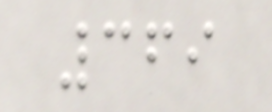369
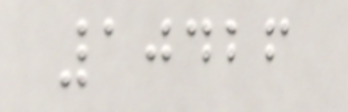10426
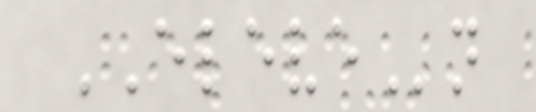ELEVEn
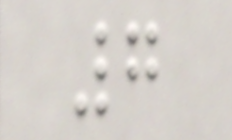7
